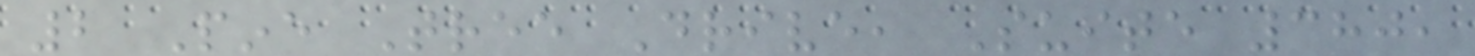2 Pine Tree Drive, Suite 380,
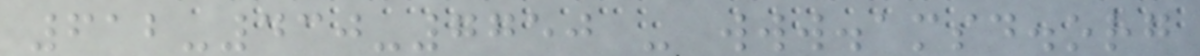612-430-7750 - www.amsd.org
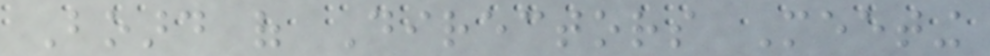Board of Directors Meeting
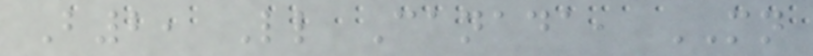B2, Little Canada, MN
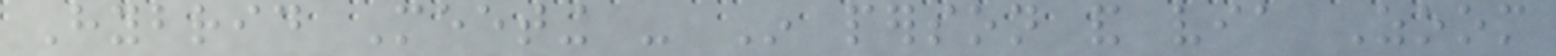Hybrid Meeting - In person and via Zoom
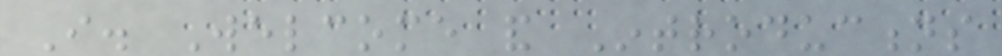I. Welcome and Introductions
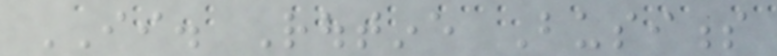II. Routine Business
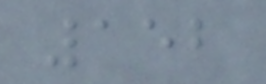152
